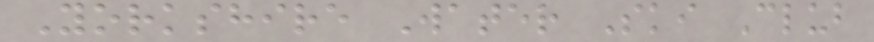Yorkshire Water Ski Club
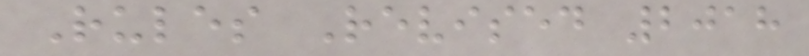Rules Revised 2018
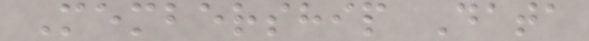Membership Data
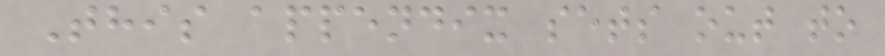This appendix sets out to
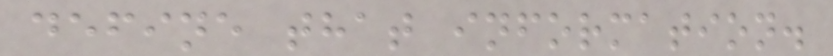define that information.
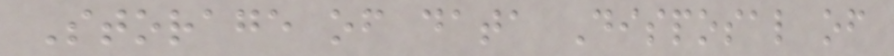Storage of data Disposal of
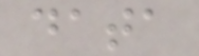data
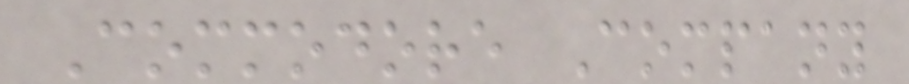Commodore Company
